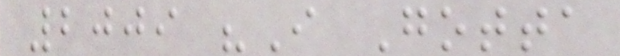2009 "I Gotta
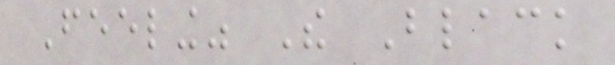Feeling" The Black
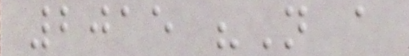2015 "Not a
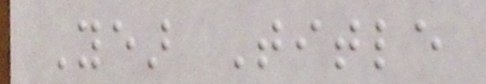Year Title
